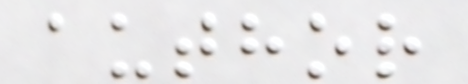author
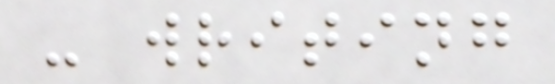- writing
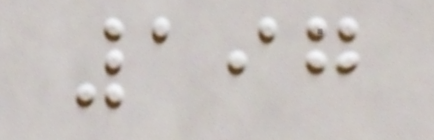197
